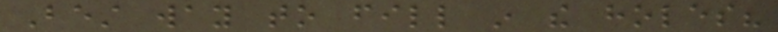Best way to fill in the holes?
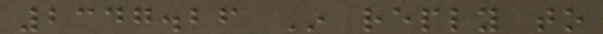2347.26 In reply to
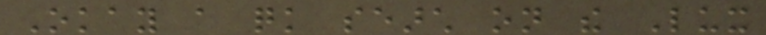Okay a quick search on the Lux
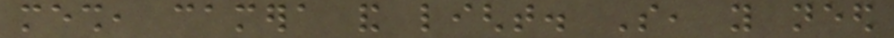mesh, camera and light. So, you need
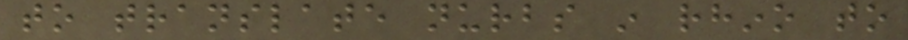to translate nurbs in rhino to
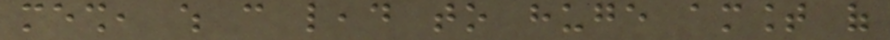mesh, which can lead to huge amount of
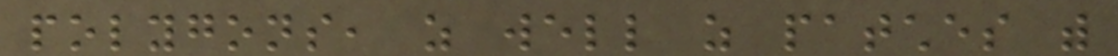polygons, as well as patches with
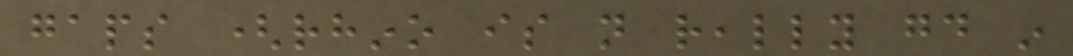gaps (rhino is not really good in
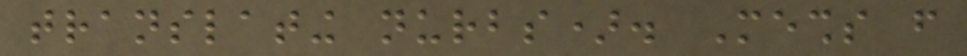translating nurbs). Meshs from
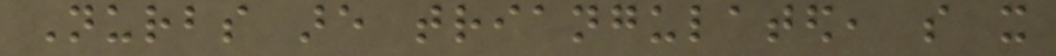Nurbs are triangulated, so it
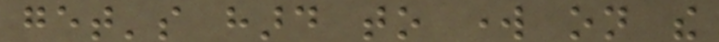get's hard to work on the
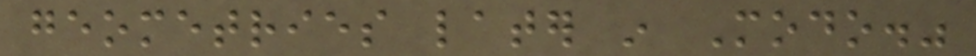geometries later in Modo."
